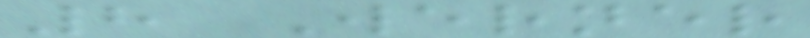8 Werner
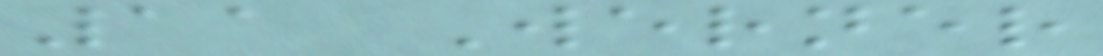11 Werner
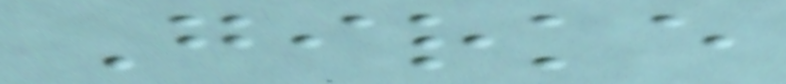Girke
